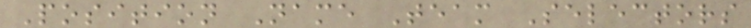Position Name Team Selectors
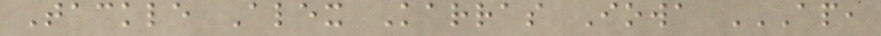Tackle Alex Karras Iowa AP,
